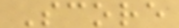Score
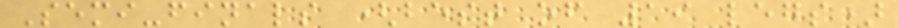Semi-finals (best of 19 legs)
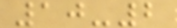10-2
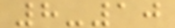8-10
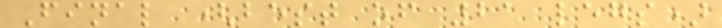Final (best of 21 legs)
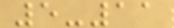5-11
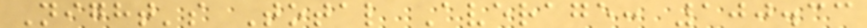Night's Total Average: 100.33
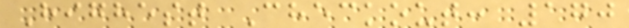Highest Checkout: 170
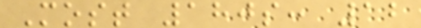Most 180s: 12
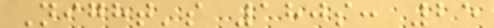Night's 180s: 25
